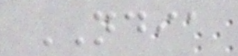NDIA
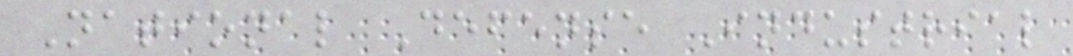National Defense Industrial
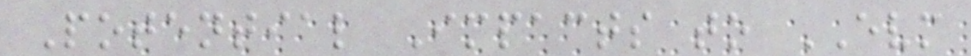Potential Impacts to EVM
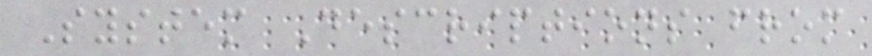System Descriptions from
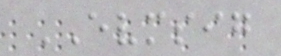EVMSIG
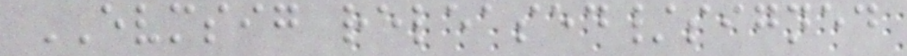EVMSIG released/signed
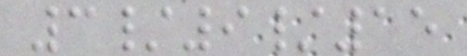3/9/15
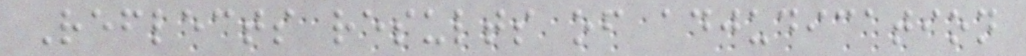Reflects results of adjudication
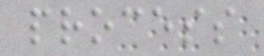process
